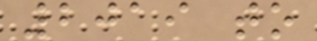2019 to
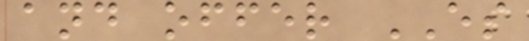and offer ES
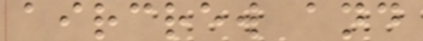aircrew and
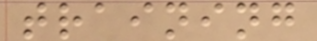training
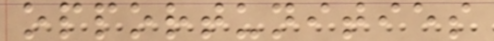opportunities
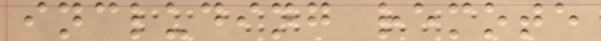including remote
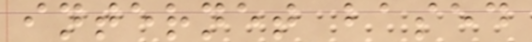internet based
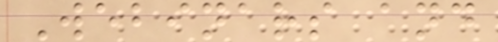Webinars and
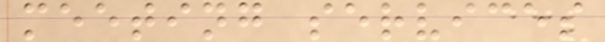meeting services
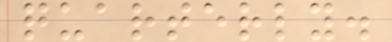quarterly.
